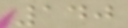140
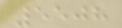5508
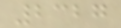2327
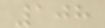108
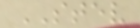STEV
